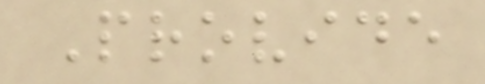Provide
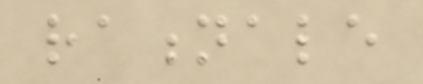rationale
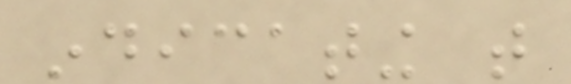indicating that
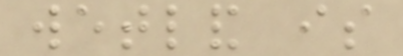wetland is
